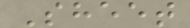Sheet
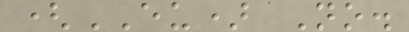(EU) No.
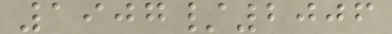1907/2006
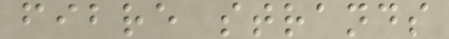fibre strands
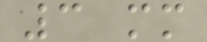3 mm
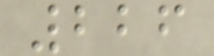226
